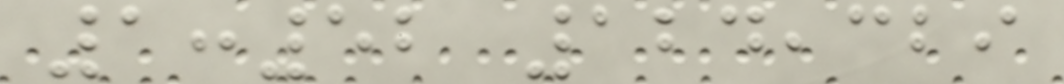1:52 124,329
